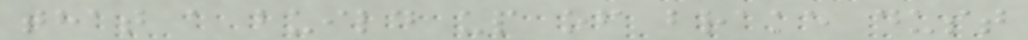that a build up of brake dust
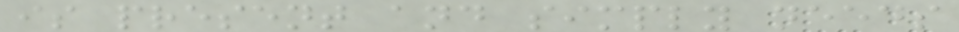is present and simply needs
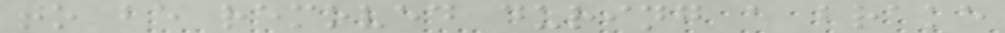to be removed during a brake
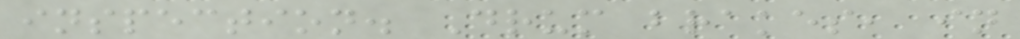inspection. Drum brakes, in
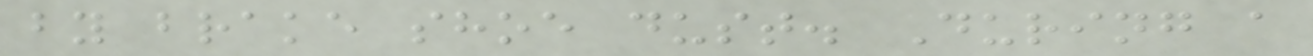by brake shoe dust. During a
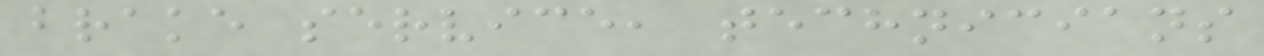brake service, technicians
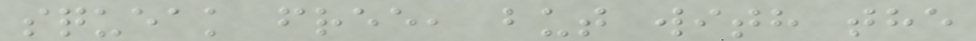squeak free, but with the
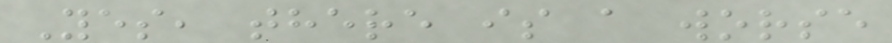Yes, there is a worse
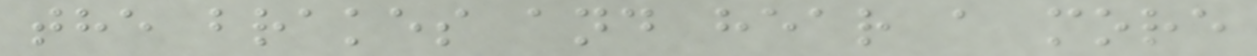the brakes and hear a more
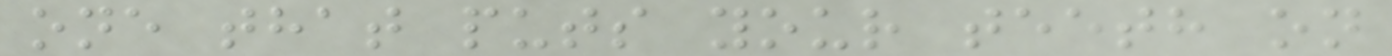one that puts your teeth on
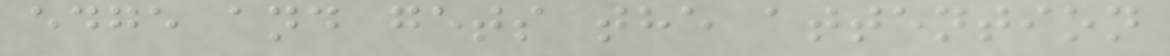edge and gets the attention
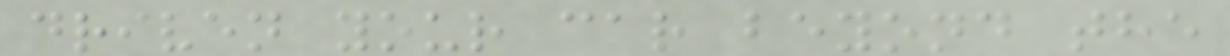driven your car beyond the
